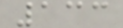133
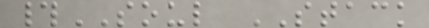#SOUL STACK
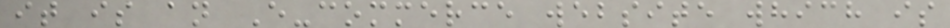it is an E-commerce website which is
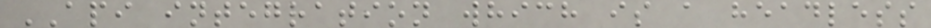API integration which is a headless
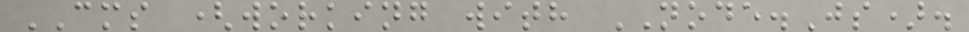CMS (working with NODE.Js).
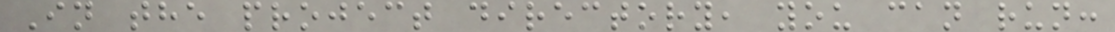In the project directory, you can run:
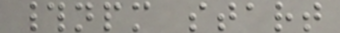#npm start
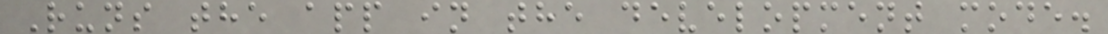Runs the app in the development mode.
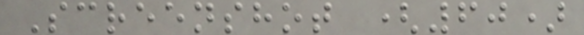Screenshot (60)
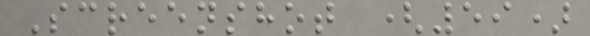Screenshot (59)
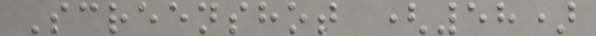Screenshot (58)
